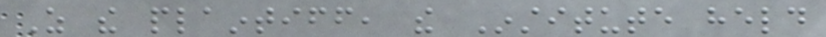As the plaintiff, the Institute held
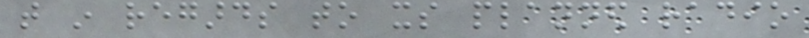that in regards to its planned radio
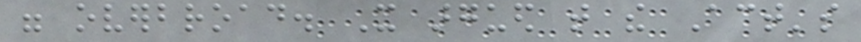were overbroad. It argued that the Act's
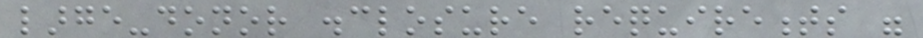large-donor disclosure requirements were
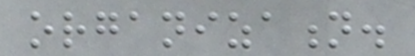organization.
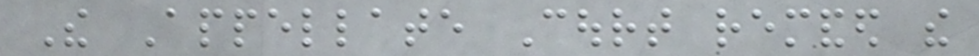The Appellate Court remanded the
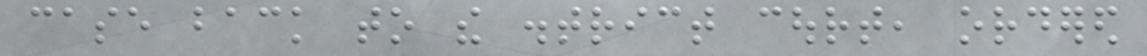case back to the district court, ordered
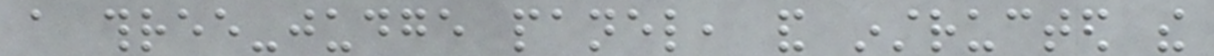a three-judge panel, and instructed the
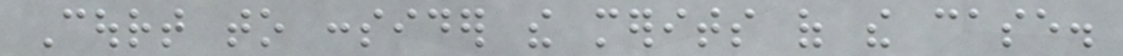Court to consider the merits of the case.
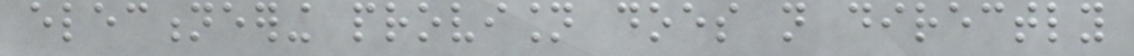electioneering provision does not directly
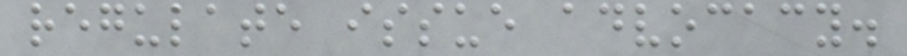regulate issue advocacy.
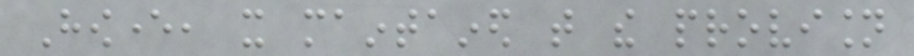However, it maintained that the provision
